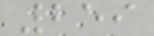259
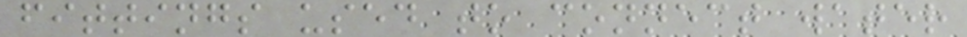fittings used to connect water
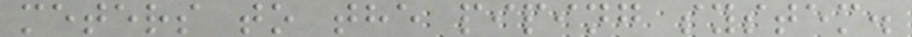meters to the piping system.
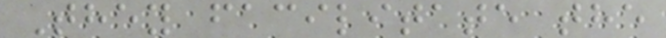They facilitate the
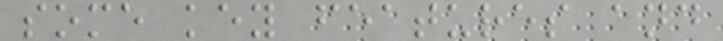some key features and
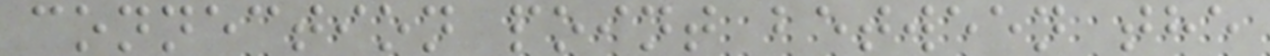connection point between the
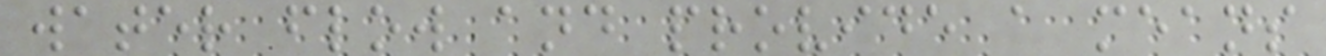water flow and provide a means
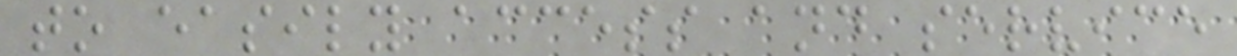to easily access and service
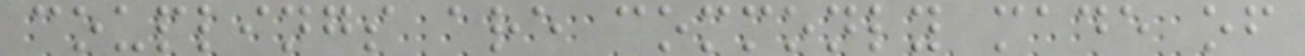couplings are commonly made of
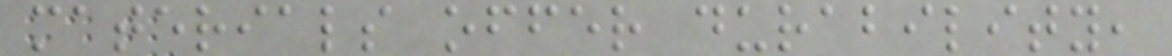materials offer durability,
